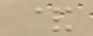&
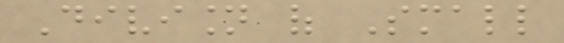Division of Small
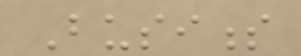Business
